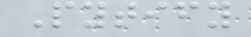Pytify
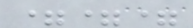===
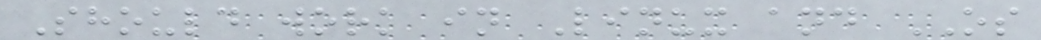Should work in Linux and OS
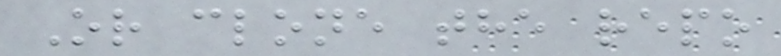Or clone the repo
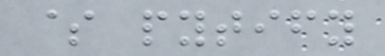$ pytify
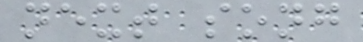next song
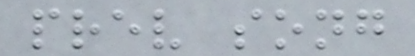prev song
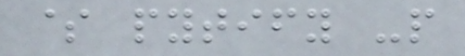$ pytify -p
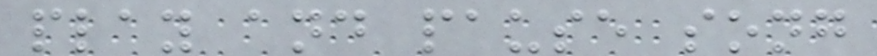play and pause song
